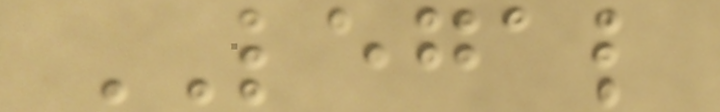LEGAL
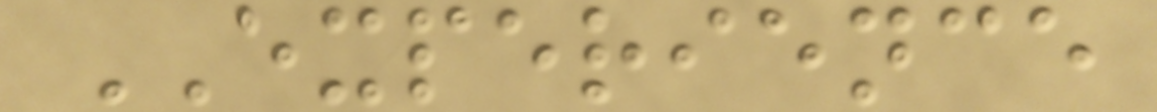EXPERIENCE
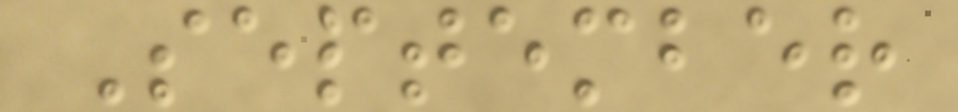September
